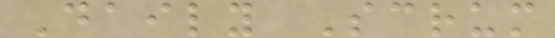Daily Scrum
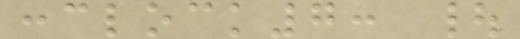:clock7: |
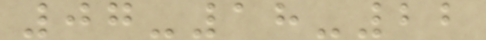07-18-22
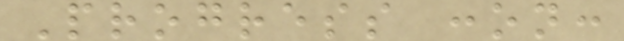Progress :on:
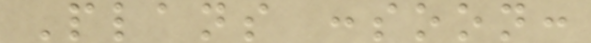Plans :soon:
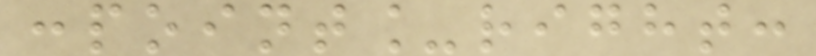:point_right:
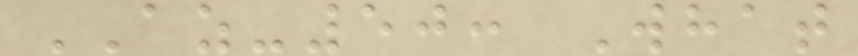AZ-50: What
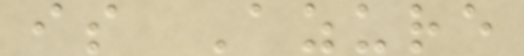is Azure
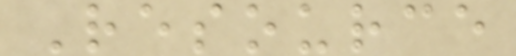Resource
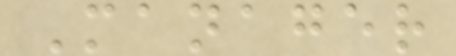Manager
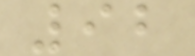92
